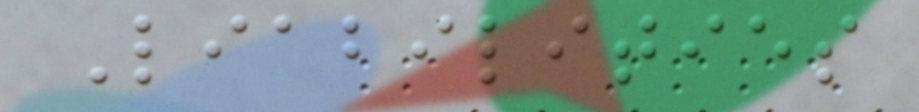Liabilities
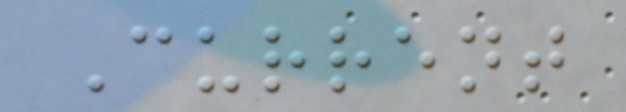Current
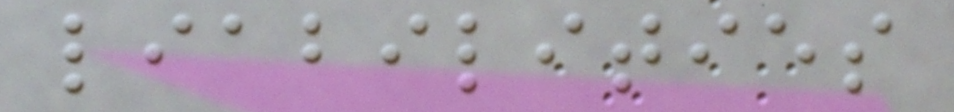liabilities
